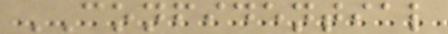CONFIDENTIAL
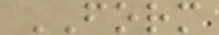FORM
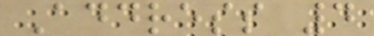Address 4
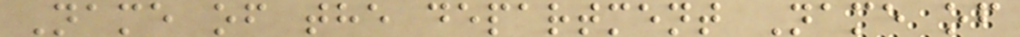Name of the department Name of
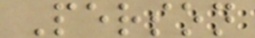Person
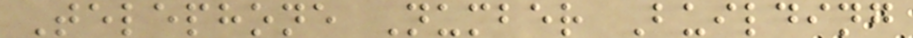Telephone Number Building
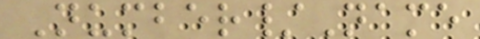Number/Name
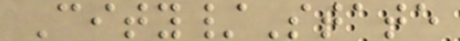City/State
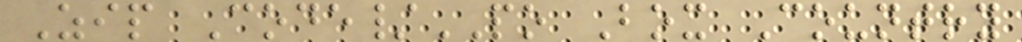Zip Code/PO Box Country
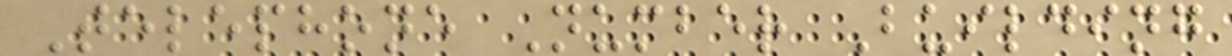Telephone Number Building
